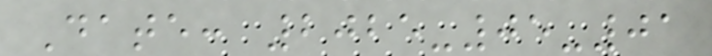Date: 2025-05-01
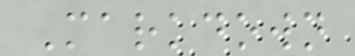Markdown
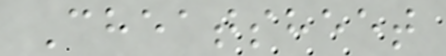Cheatsheet
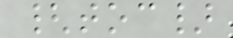{toc}
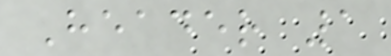Header 1
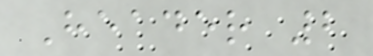Header 2
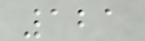121
